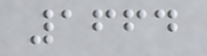1664
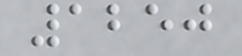1250
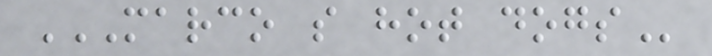MARCO S HOT DOGS
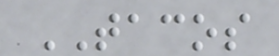TACOS
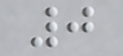0
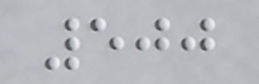500
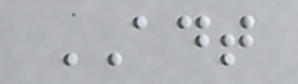ADT
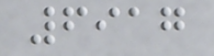6917
